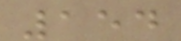154
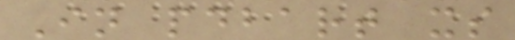In pdbart xs
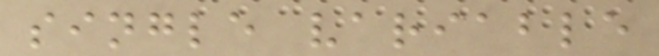single variable
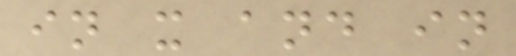in x and in
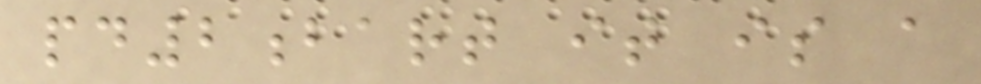pd2bart it is a
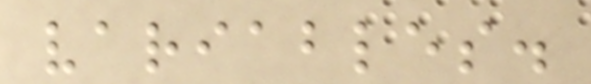variables.
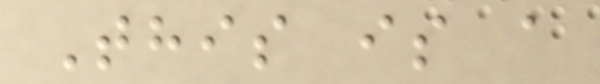This is a
